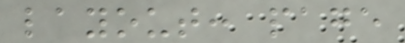layout: page
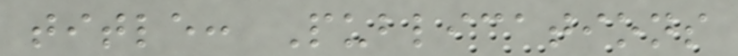title: Publications
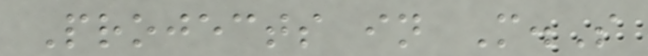Projects in M.S
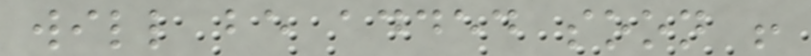will be added soon !
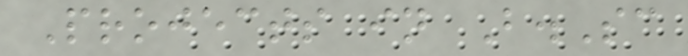Projects in B.Sc
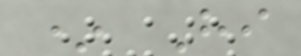* Hi
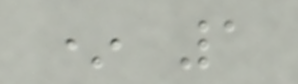* 1
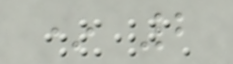* 2
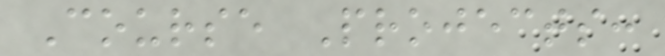Course Projects:
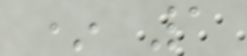* 1
